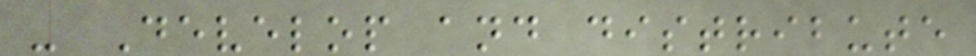- Develop and distribute
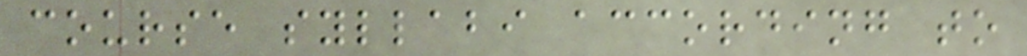course syllabi according to
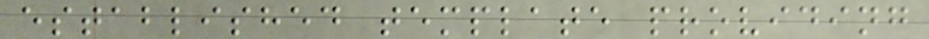established template providing
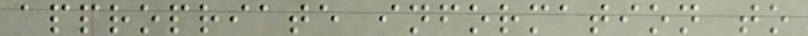appropriate information to
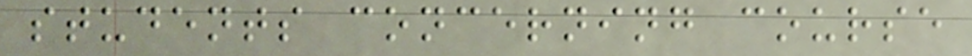students concerning course
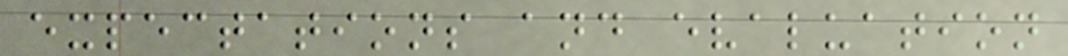expectations and evaluation
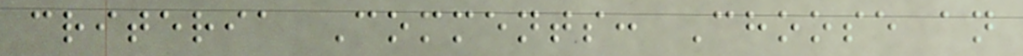criteria Comments: Choose an
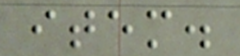item.
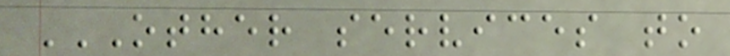OTHER SERVICES TO
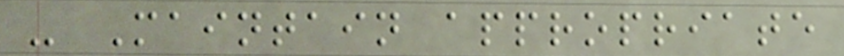- Maintain appropriate
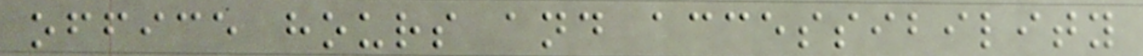office hours and accessibility
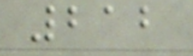212
